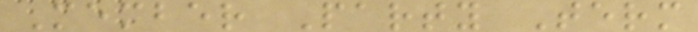Member Party Term
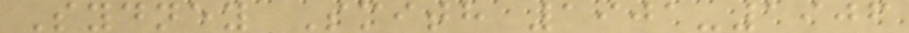Sydney Smith 1901-1906
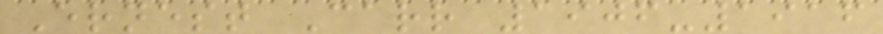Ernest Carr 1906-1916
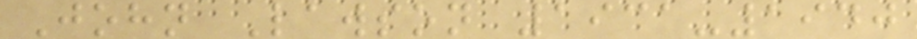John Lawson 1931-1940
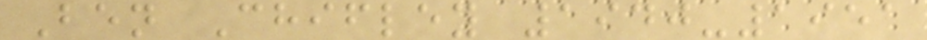Ben Chifley 1940-1951
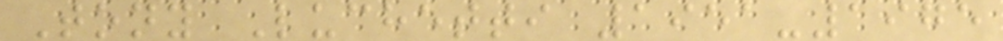Tony Luchetti 1951-1975
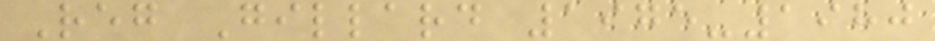Reg Gillard 1975-1980
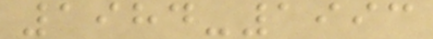1984-1993
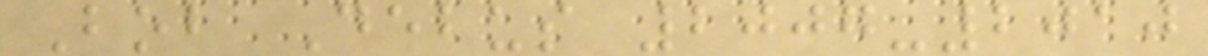Bob Debus 2007-2010
